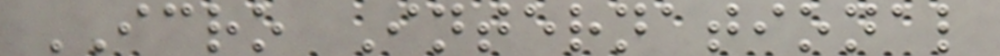ICRO International
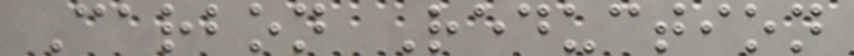Carbon Reduction
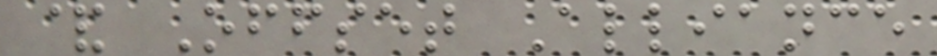& Offset Alliance
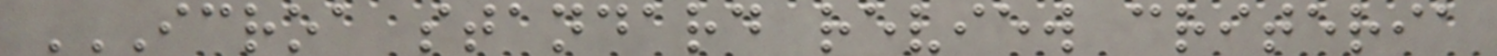ICROA STANDARD REVIEW CRITERIA
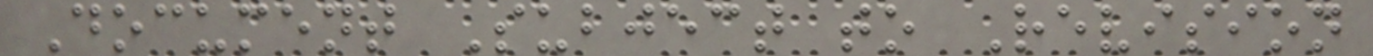Document Subject to Revision
